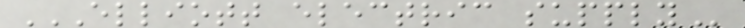ELLIOTT ELECTRIC SUPPLY
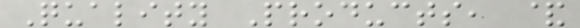Quality Products, &
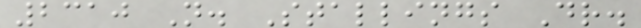2310 N. Stallings Dr.
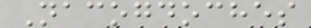Nacogdoches
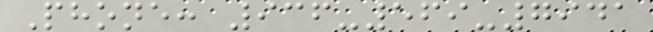Phone: 936-569-7941
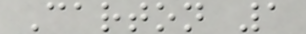Carton 1
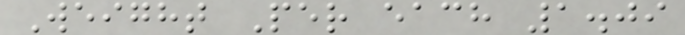Weight Per each 1.09
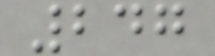247
